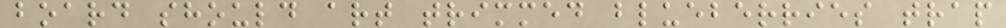board should art trimmed blueberries trap
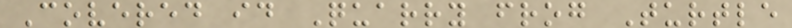Covered id Quarry frog Turtle
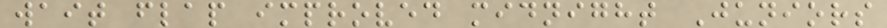wait flap improved midnight Juniors
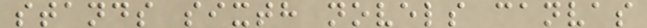stands sixth novels canvas
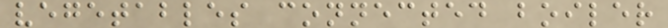vegetables connected boiler
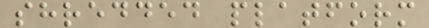shredded platform
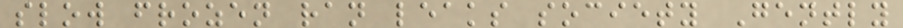slow frozen ran leaks society Gently
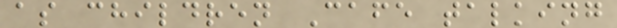as children Cafe talking
